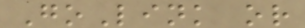GoLink or
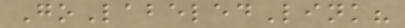GoLabeledLink?
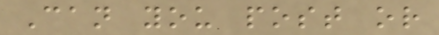Can you post or
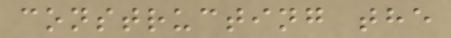constructing the
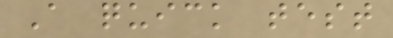A quick test
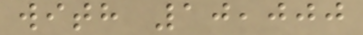with 10,000
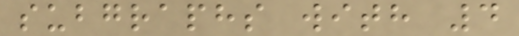subgraphs with 4
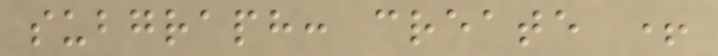subgraph: create +
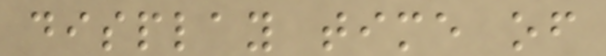display time of
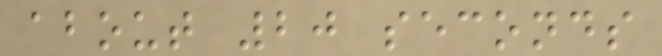about 20 seconds
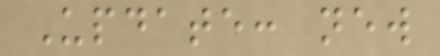Update: new
